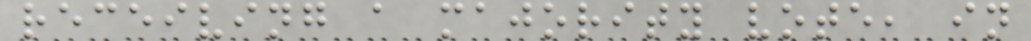receiving a majority vote, in
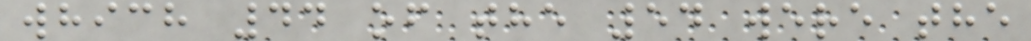which 44 of the 54 were the
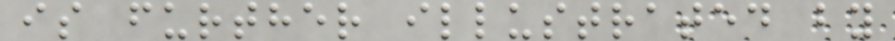is further illustrated by
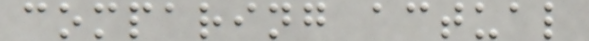comparing actual
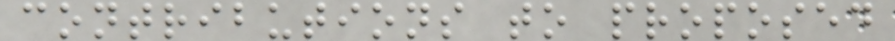contributions to proposed
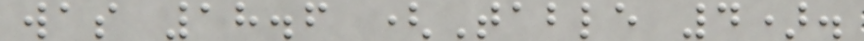was 18.6 (Table 4).
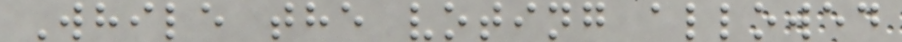While the voting allowed
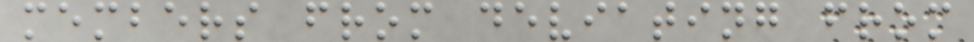members from deviating from
